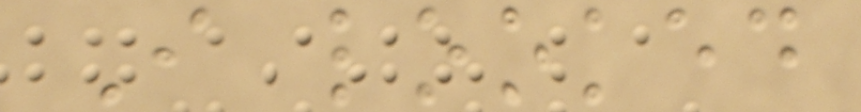I looked
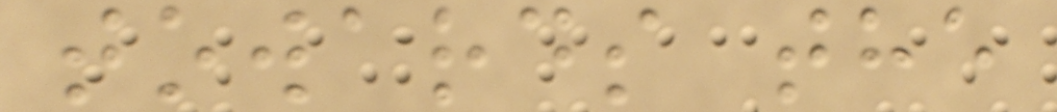towards the
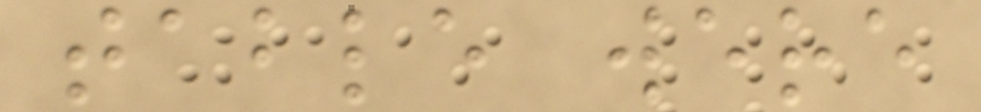table were
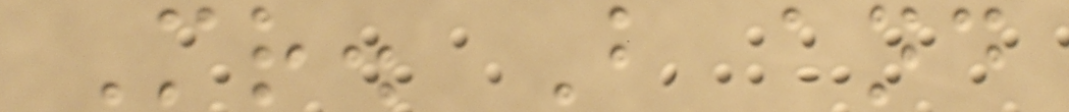Mr. B and
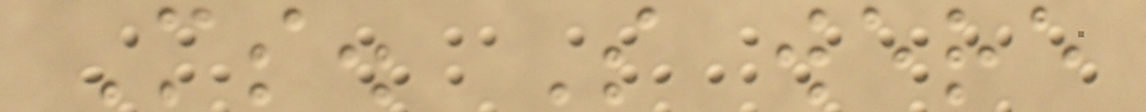Ms. S were
